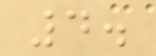4.
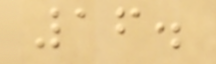16.
